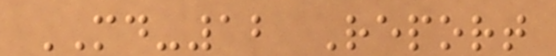MD-12 Report
